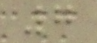7
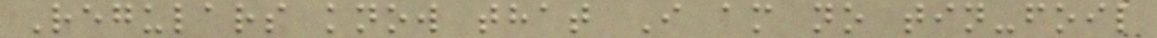Regulars know that I am no tin-foil
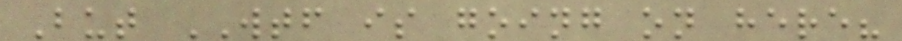But WTF is going on here?
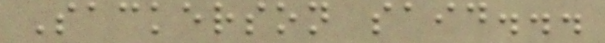Sackerson said...
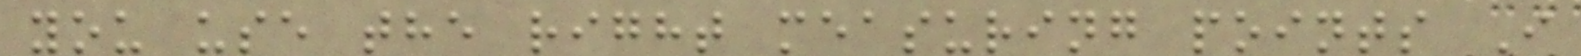you use the right measuring points I
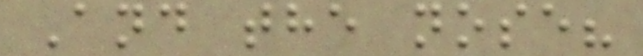And the nose?
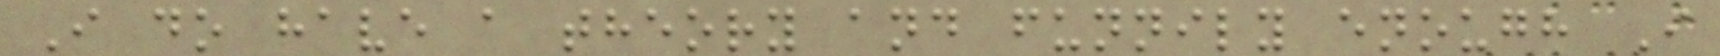I do have a theory and funnily enough I
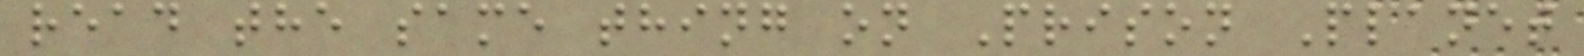read the same thing on Prison Planet
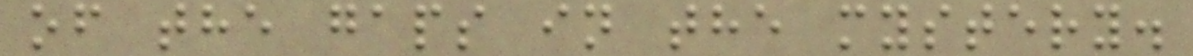of the gaps in the mystery.
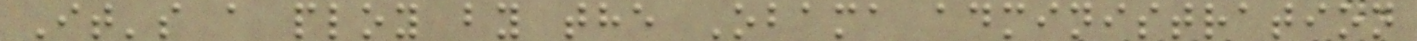It's a ploy by the Obama administration
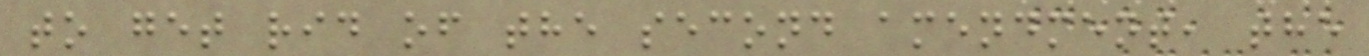to get rid of the second amendment, the
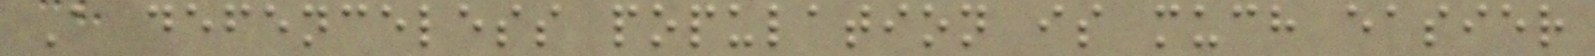A defenceless population is much easier
